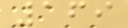169
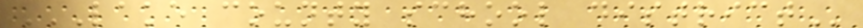LAKE COUNTY SCHOOL DISTRICT
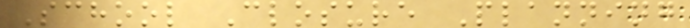School Closure Planning
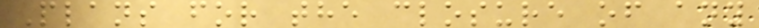Plans for the closure of any
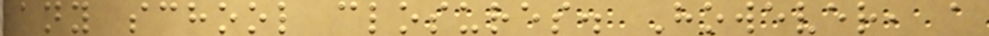any school closures. However, a
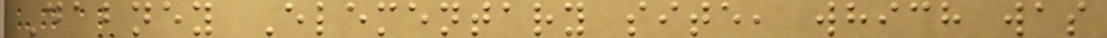Dabney Elementary site, which was
